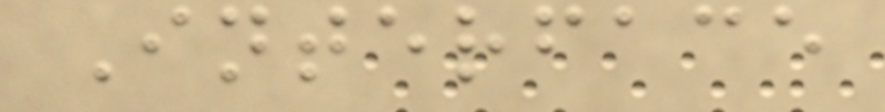Interface
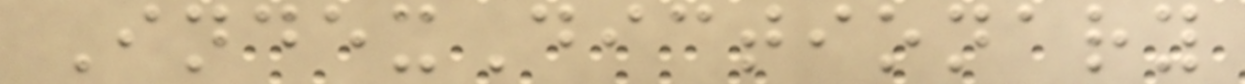IndexDictionary
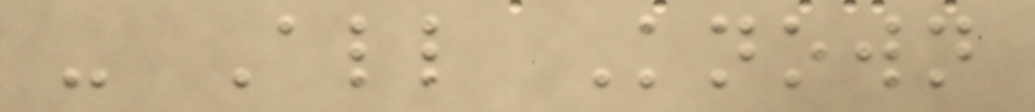- All Known
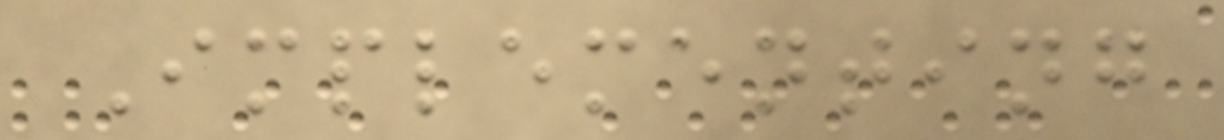Implementing
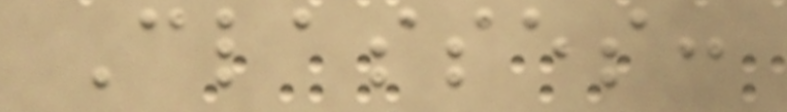Classes:
